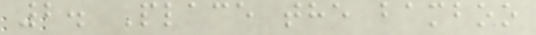2. Place the bamboo
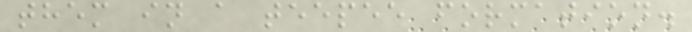them in a teepee formation.
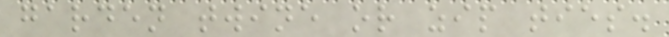garden twine or zip ties.
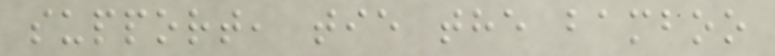support, tie the bamboo
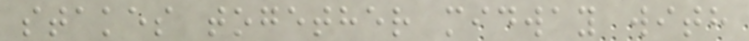stakes together midway with
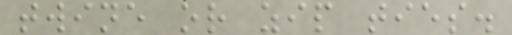twine or zip ties.
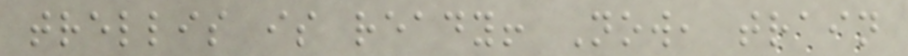trellis is ready! Now, train
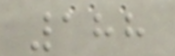188
